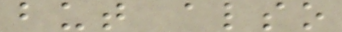but also
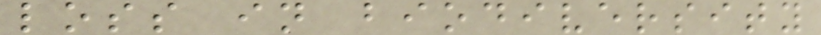loss in biodiversity
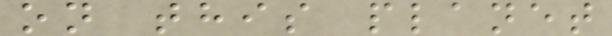on this planet
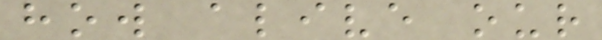how alive our
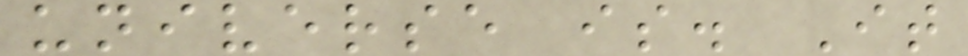universe is. It
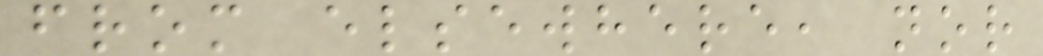from elsewhere, nor
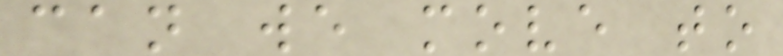can we move to
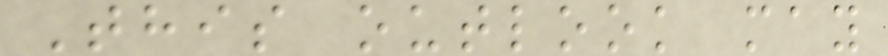This outlook may
